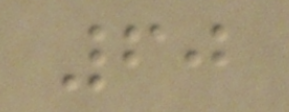60
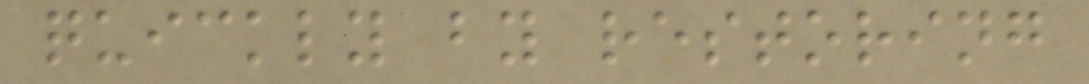quickly by restoring
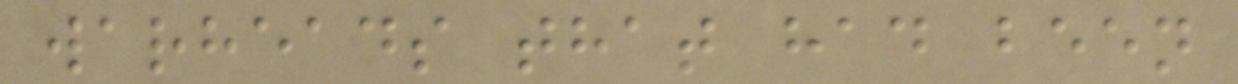warheads that had been
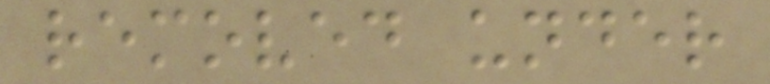removed under
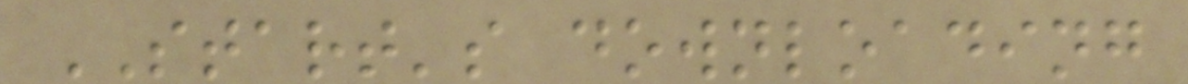START's downloading
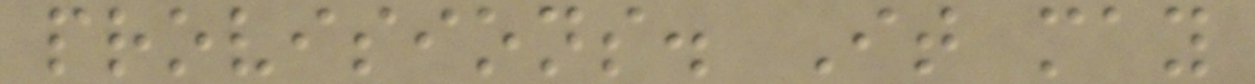provisions. It may
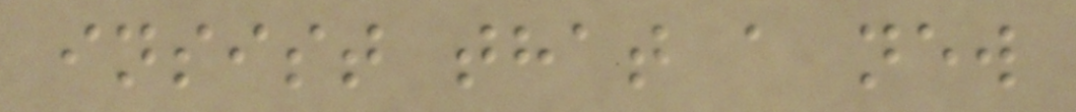insist that a new
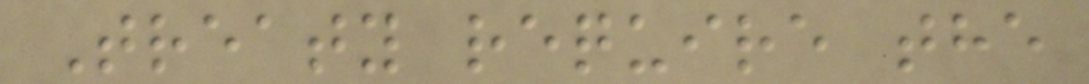Treaty require the
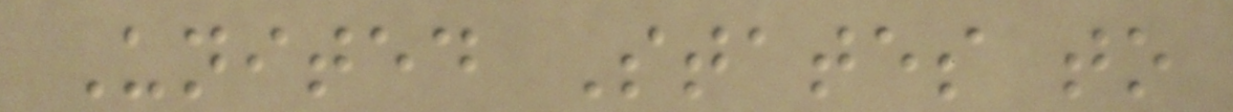United States to
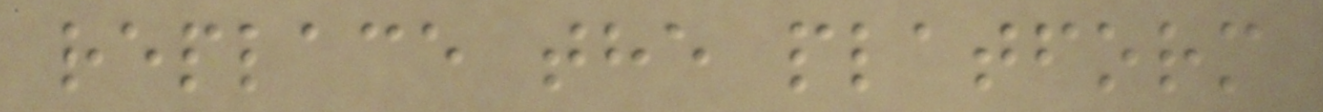replace the platform
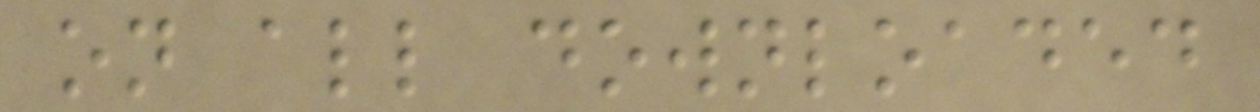on all downloaded
